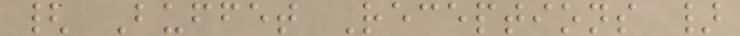{ Buffet Receptions }
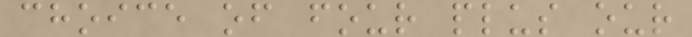choice of four plus our
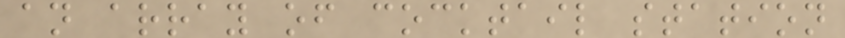an array of cocktail station
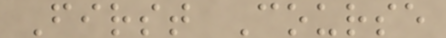First Course
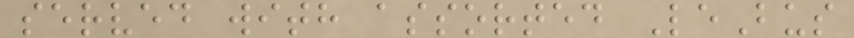served with assorted LeBus
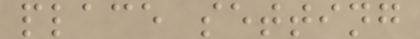place setting
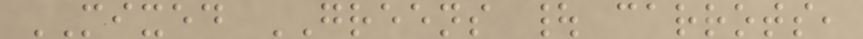MIXED GREENS | carrots,
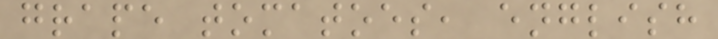grape tomatoes, english
